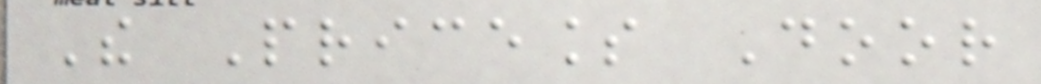The Priceless Door
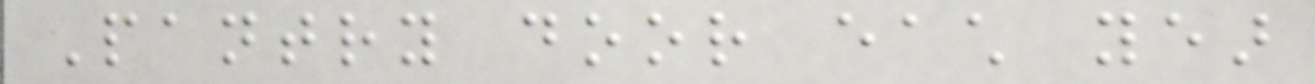Pantry door each year
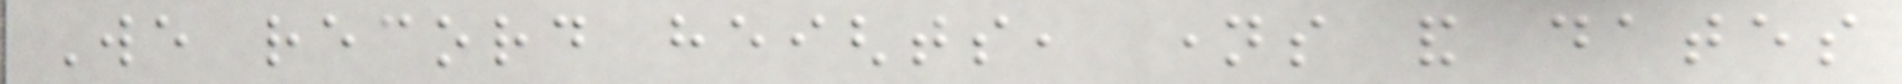We record heights, names and dates
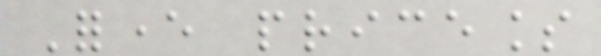Forever priceless
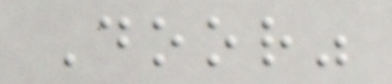Door"
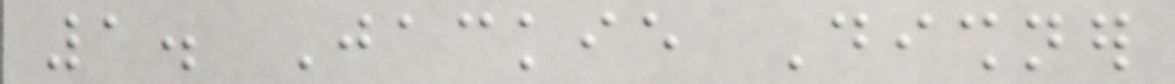1. Jackie Dishner
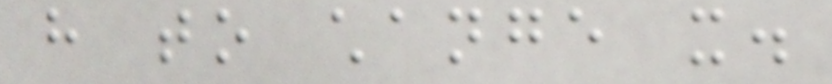have to change it.
